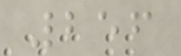256
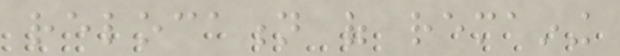relocation of remaining
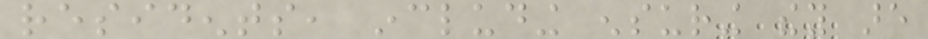residents, including ensuring they are
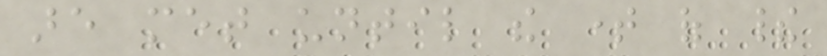are met until the time of their
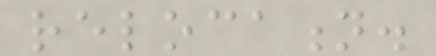relocation.
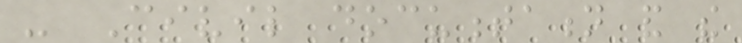- Civil documentation and the
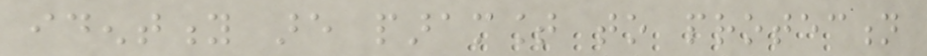identity are paramount to protection
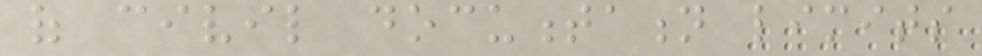of civil documentation limits
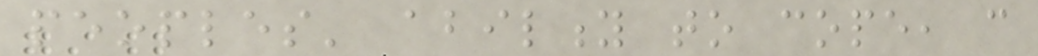peoples' ability to cope, can
